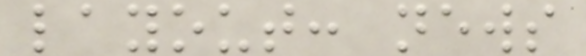layout: news
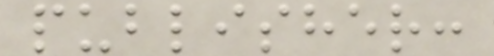publisher:
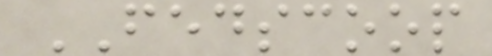FEDSCOOP
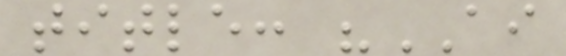title: "AI
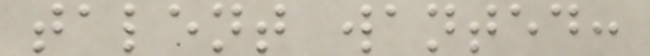talent wanted:
